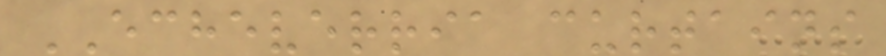ECHEVERRIA curtains
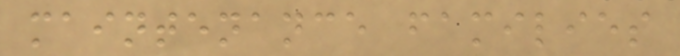maintenance families
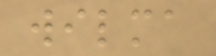wilma
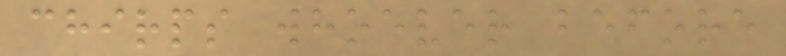chirps whoever before
